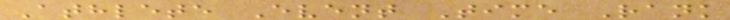Athlete Event Time Rank
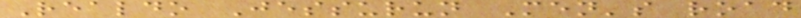Realdo Jessurun Men's road
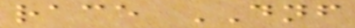race DNF
